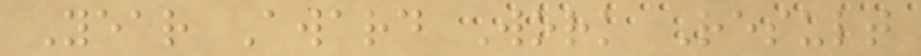Year Award Work Result
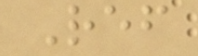Ref
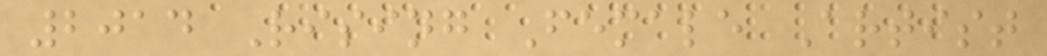2014 Rising Female Artist
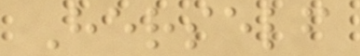Herself
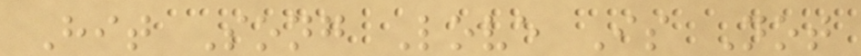Hit Song Love Is Not
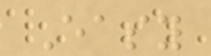Easy
